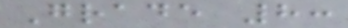Grade 8:
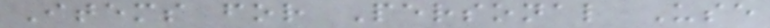Items for Personal Use
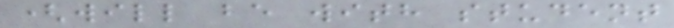(will be with student
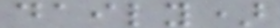daily)
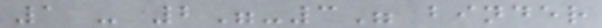1 - 2"-3" binder
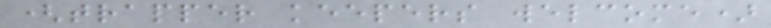(trapper keepers welcome)
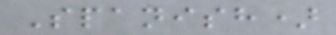Spanish)
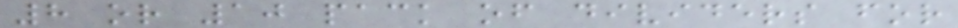8 or 10 pack of dividers for
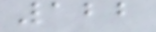122
